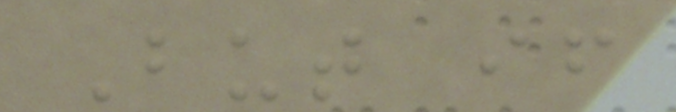But if
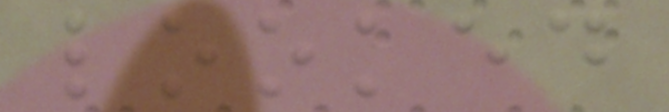looked
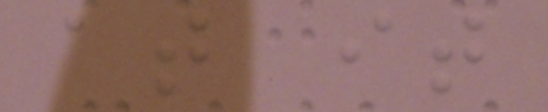at it
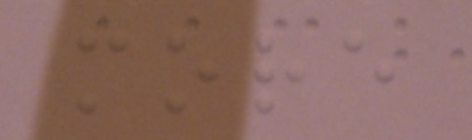more
